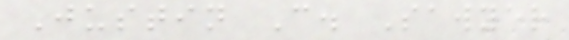Justin C. Sawyer
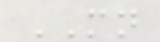MN
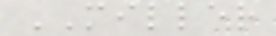MILLER
